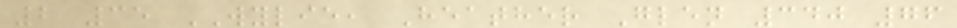2 35 WYLIE, Heather Glen 340 76
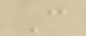C
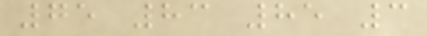75 83 85 3
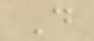D
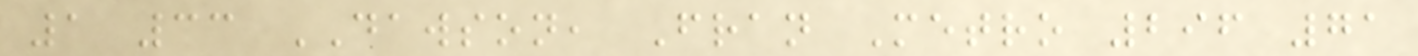1 33 DAWSON, Fran Metro 296 71
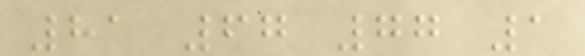81 67 77 1
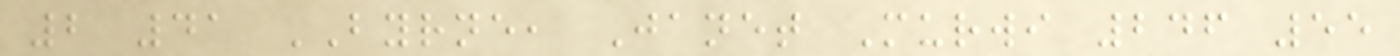2 41 BYRNE, Janet Murwi 246 55
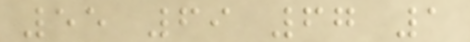55 69 67 1
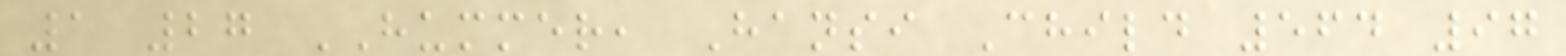1 27 HUMMER, Hansi Child 564 97
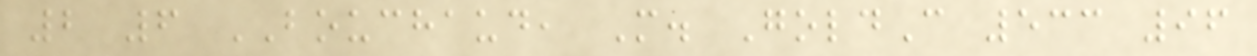2 6 BOUCHAUD, M. GoldC 533 96
